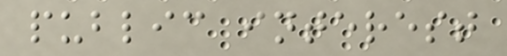public interest
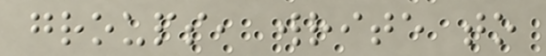groups, write to
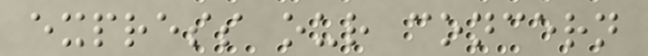express our concern
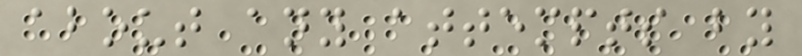about any attempts by
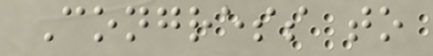Congress to
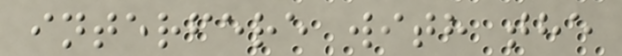interfere with the
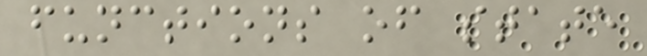functions of state
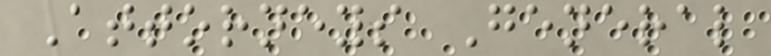Attorneys General
